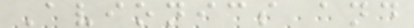Avionics and
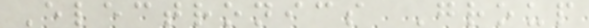Electronics Group
